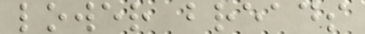lower breads
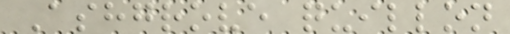Ashgrove quillon
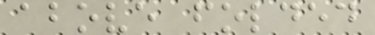above folded
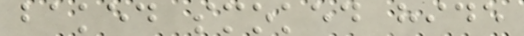baked smoked hide
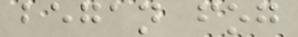began fog
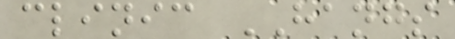clinic HANGS
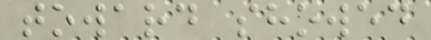toward showed
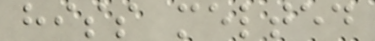hiss melted
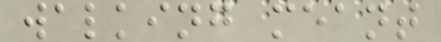walking meant
